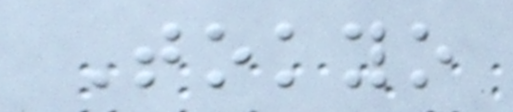Tokyo
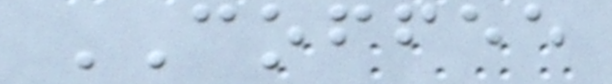COFFEE
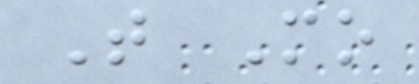T Mo
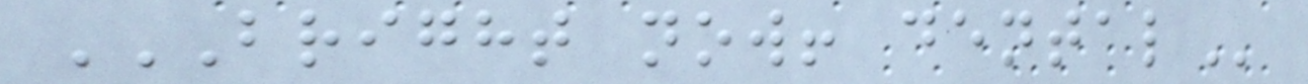BRIGHT NOW! DENTAL
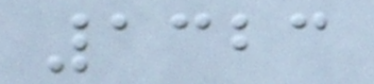1323
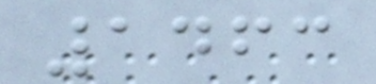1463
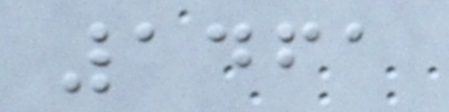1461
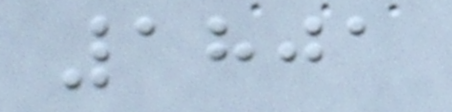1801
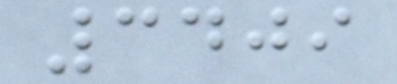3409
